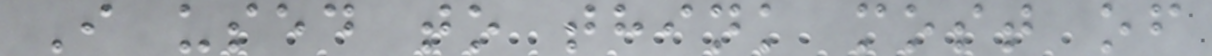I used to think most of
